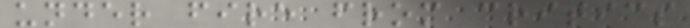under fire from critics
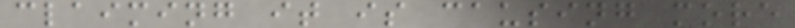claiming it is causing more
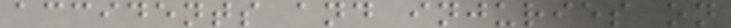accidents and injuries on
